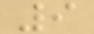9
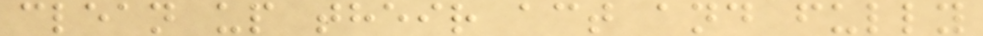clean up their act and fully
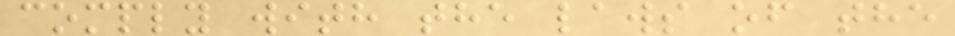comply with the laws of the
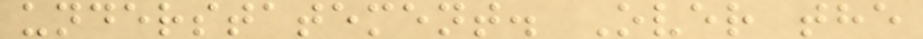understatement. Over the
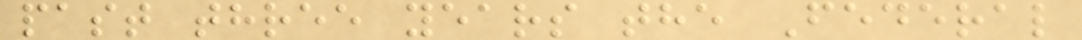past three years the Federal
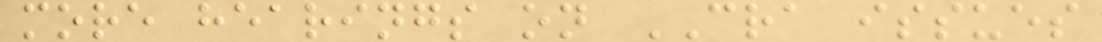more hearings on CRA issues
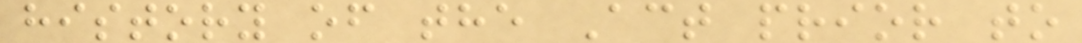history of the Act prior to
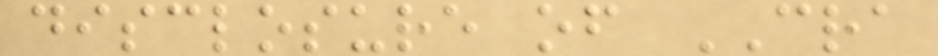disclosure of CRA
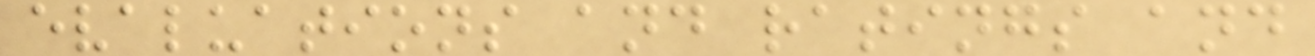evaluations and ratings and
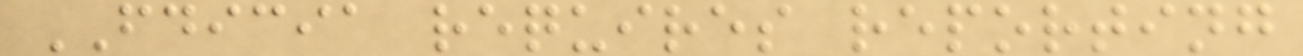FDICIA requires reporting
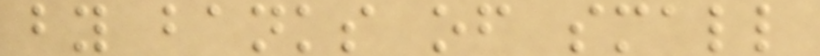by banks of small
